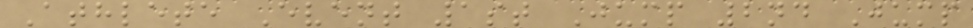Athlete Event 1st Jump 2nd Jump
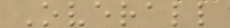Overall
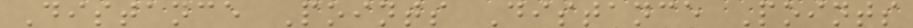Distance Points Distance Points
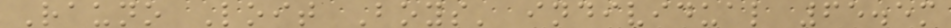Rauno Loit Boys' individual 65.5m
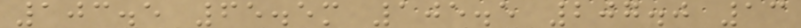103.5 65.5m 105.5 207.0 13
